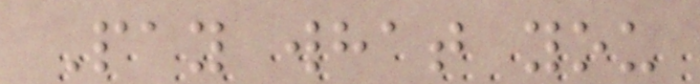Pay what you
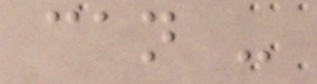can -
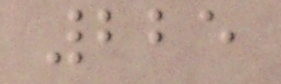225
